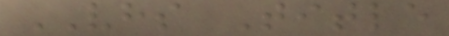VHS Title
